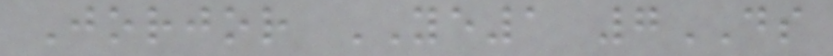Jorjor YE1 7DS
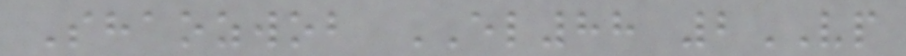Shaozwob EL88 2VP
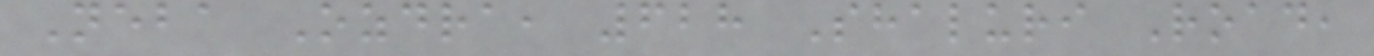Neba Ozdra, 628 Shaluri Road,
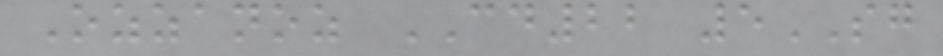Ozzanoz CD22 5SG
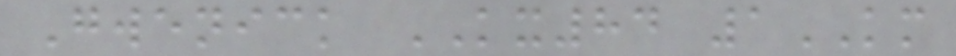Gwenick KX84 1KM
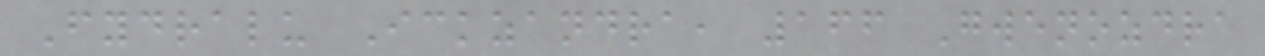Fydralu Ickzandra, 166 Gwenozdra
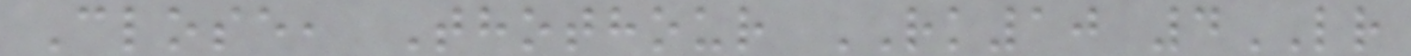Close, Thothour RK10 4LR
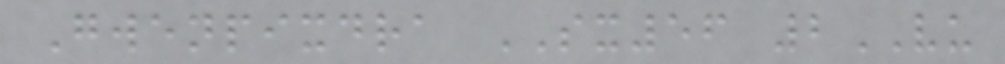Gwenpixdra SX56 2VU
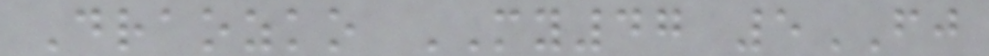Draozko MY47 5FJ
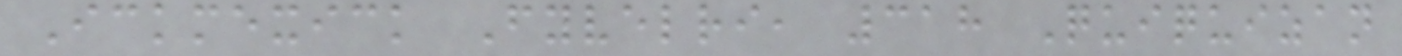Ickmexick Fyvelri, 318 Quiquizan
